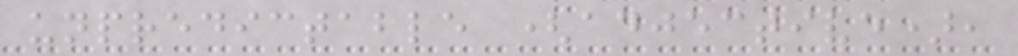unpredictable (adjective),
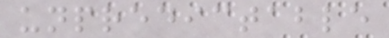unpredictable
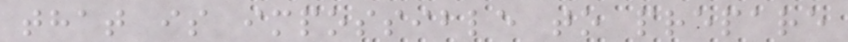that is impossible to prepare
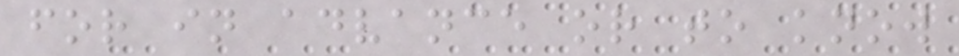for in advance or to know
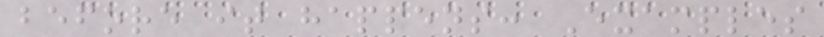before it happens: Examples
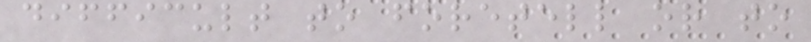difficult to foretell or to
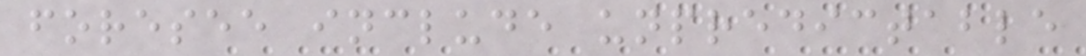foresee include unpredictable
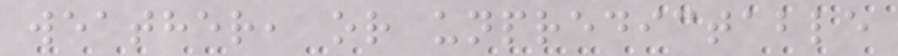weather, or unpredictable
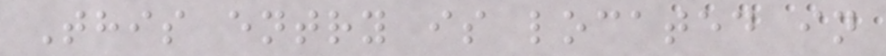This entry is located in
